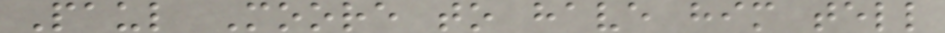Paul Moore to have him tell
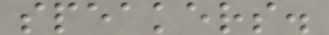speakers.
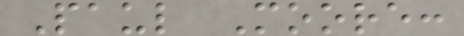Paul Moore:
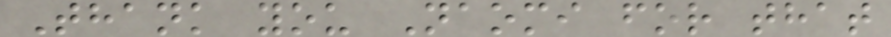Thank you Naomi for that
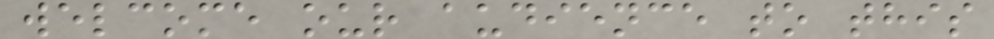welcome our audience to this
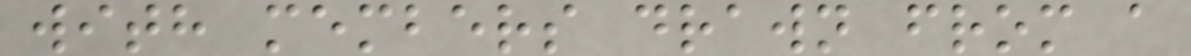with members drawn from a
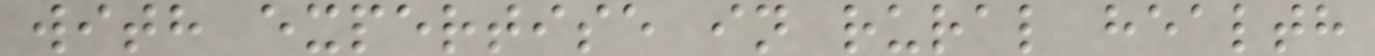with expertise in rural health
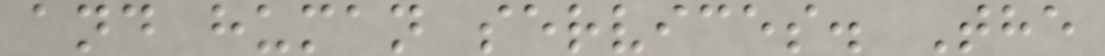and human services. The
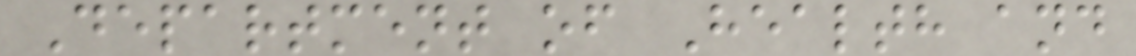Department of Health and
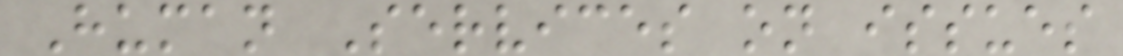Human Services on issues
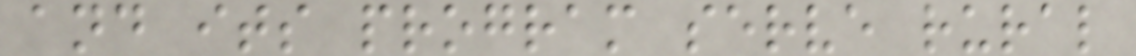and its program serve rural
